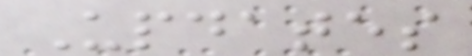Updates
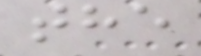the
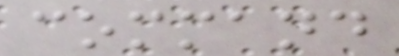command
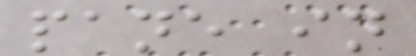pane in
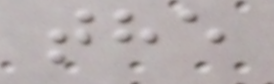the
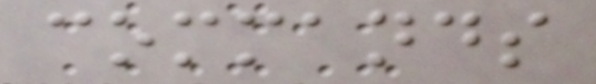commands
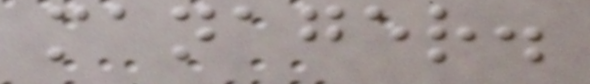manager.
